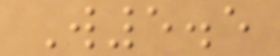W5.5
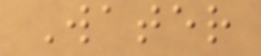Water
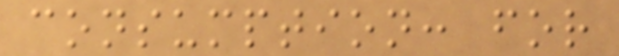consumption: for
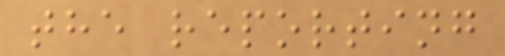the reporting
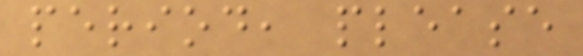period, please
